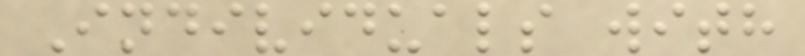Individuals with
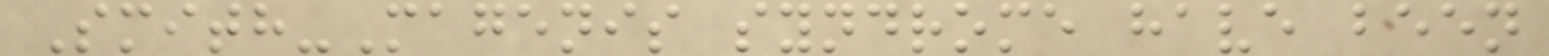Smith-Magenis syndrome have been
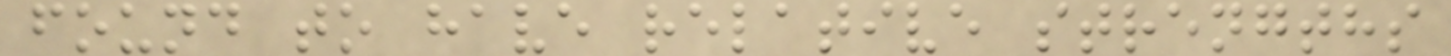found to have relative strengths
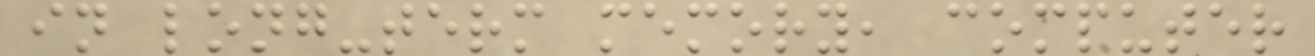in long-term memory, computer
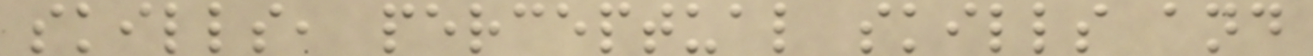skills, perceptual skills and
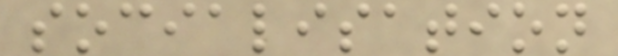socialisation
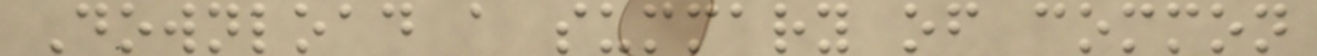Download a summary of common
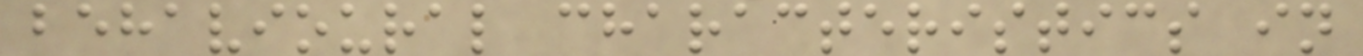behavioural characteristics in
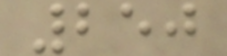250
